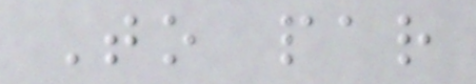To par
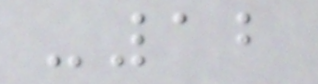-12
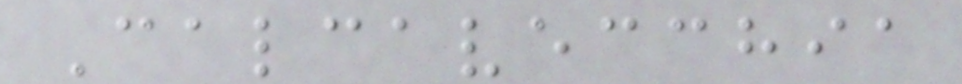Calcavecchia
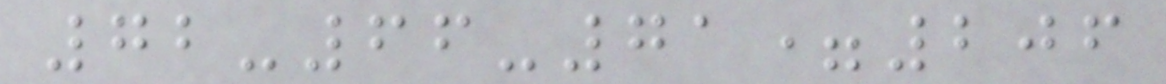72-66-71=206
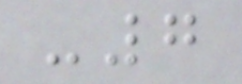-7
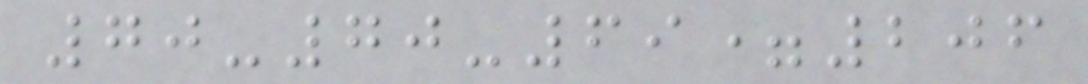70-70-69=206
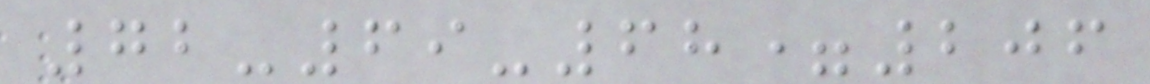72-69-68=206
